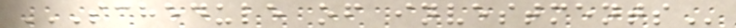SCHEDULE OF INVESTMENTS
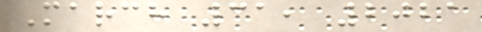March 31, 2021
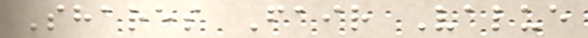Shares Fair Value
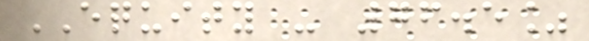EQUITY - 76.5%
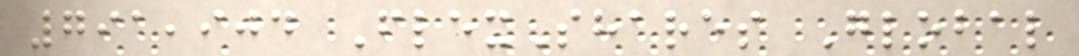791,904 FlexShares Global
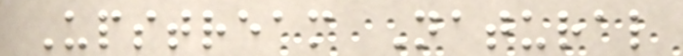Upstream Natural
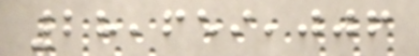28,659,006
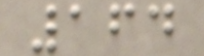164
